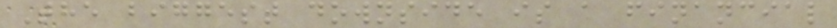The biggest downside is a financial
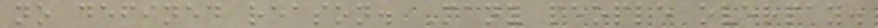no defined reason. Many people overpay.
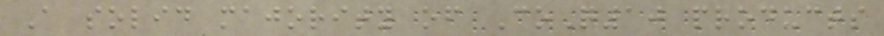A solid majority of CoQ10 products
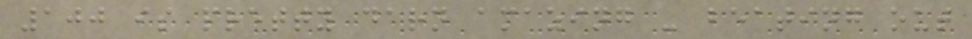100 is pretty darn amazing - beating out
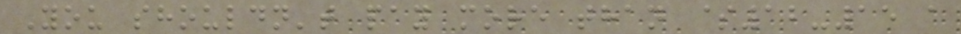You shouldn't pay more than $12-15 a
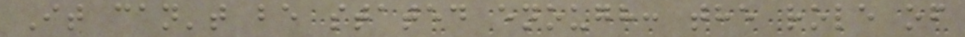It can't be stated enough: the role of
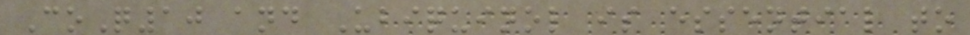CoQ10 and Ubiquinol is essential to
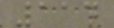114
